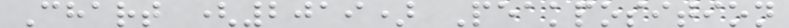Chart (2019) Peakposition
